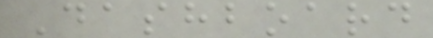Dashboard
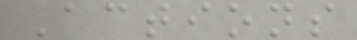Actions
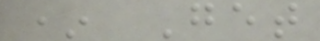* Get
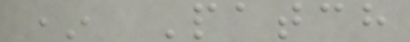* Patch
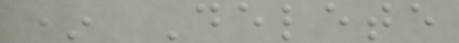* Delete
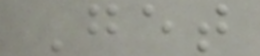Get
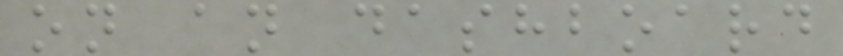on an dashboard
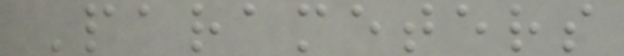Parameters
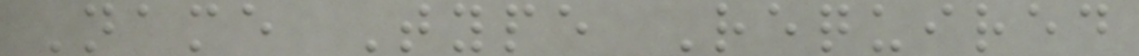Name Type Required
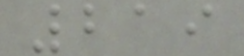219
